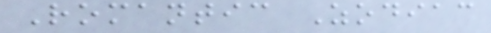Romantic Zodiac
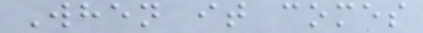When it comes
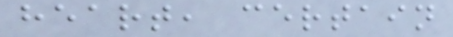heart, certain
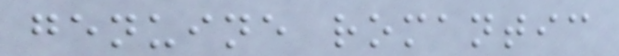genuine romantic
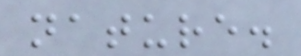nature.
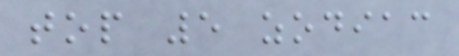top 5 zodiac
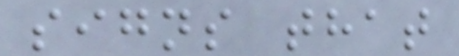signs that
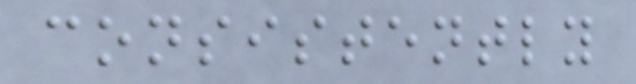consistently
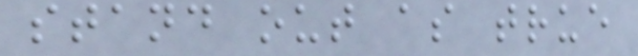stand out as true
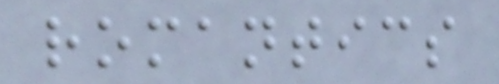romantics
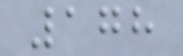178
